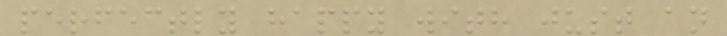perfectly happy with just an
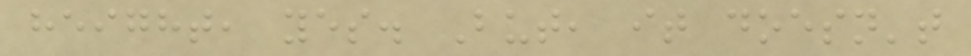height, yes. But, it doesn't
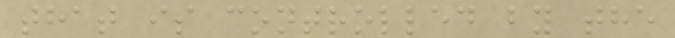that is controlled by the
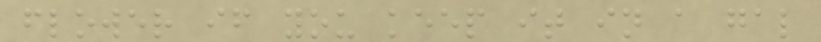flower if you keep it in a gal
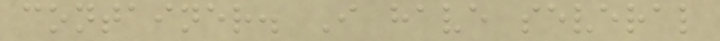container. I have several
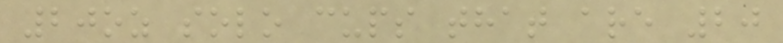20oz solo cups that are 20
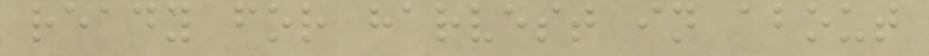ready for harvest in about
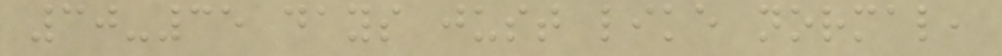30-35 days just like normal,
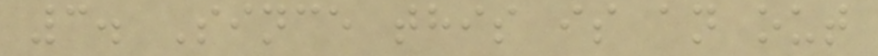3. Since this is an out
